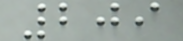209
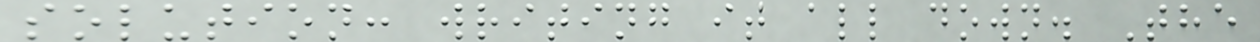solution: writing it all down. The
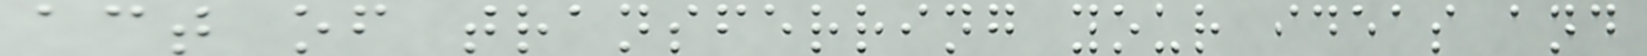act of transferring your ideas and
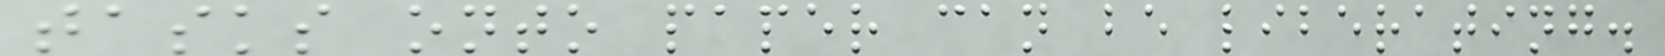tasks onto paper can be liberating.
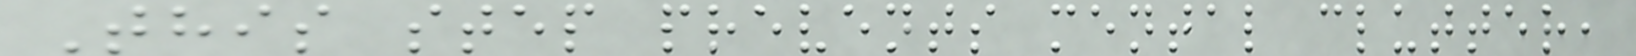This step prevents mental clutter,
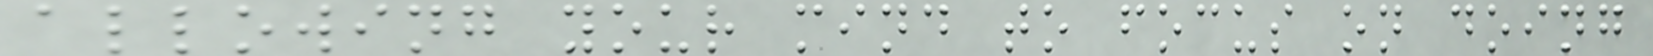allowing your mind to focus on doing
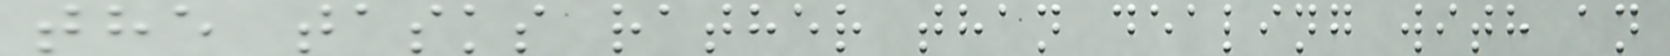the tasks rather than dealing with an
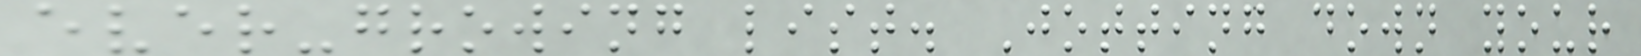ever-growing list. Jotting down your
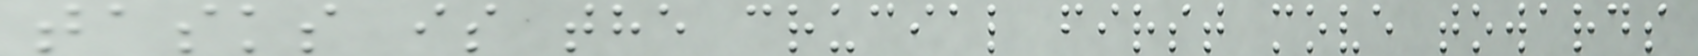tasks is the crucial first move towards
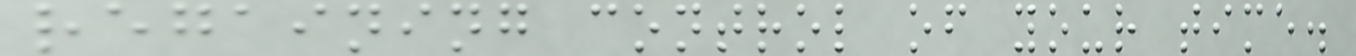regaining control of your time.
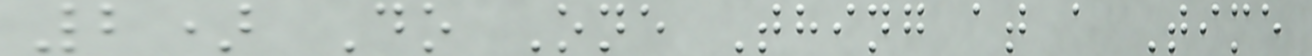2) Do One Thing at a Time
